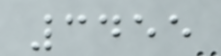3455
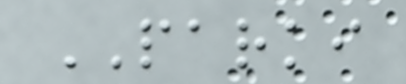PARKI
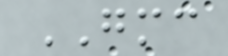GMC
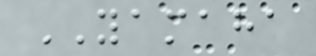YAMAHA
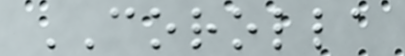COROLLA
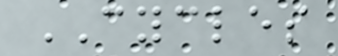CYCLES
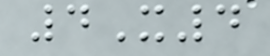4X4
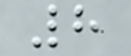8
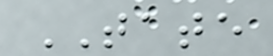TATE
